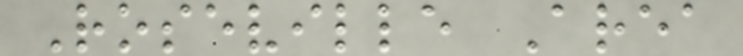Roseville Area
